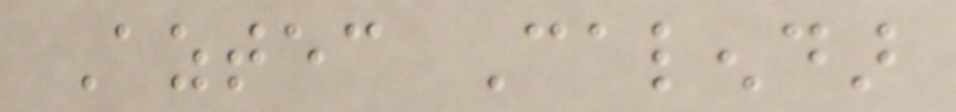Aztec Calendar
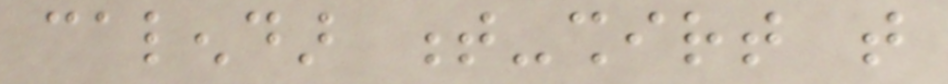calendar t-shirt that
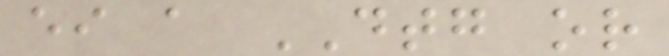either a DTG or
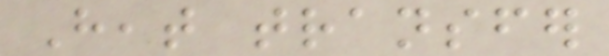Heat transfer
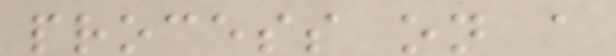process on a
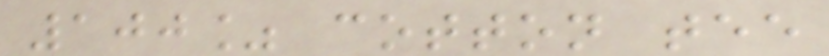100% cotton tee
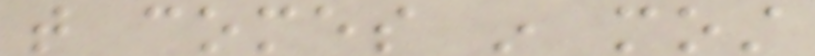that comes in most
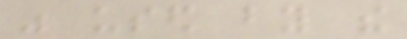was used by the
